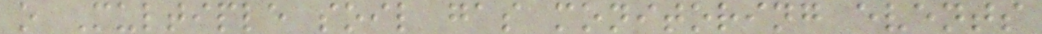o Multiple soil gas monitoring events
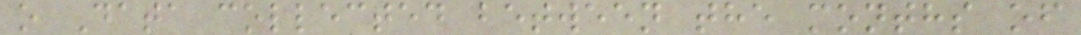o Data collected between the months of
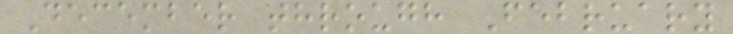December through February
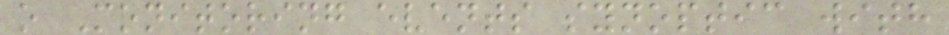o Monitoring events synoptic with
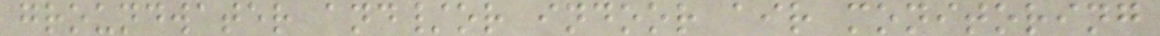groundwater and/or indoor air monitoring
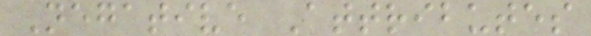Negative Attributes
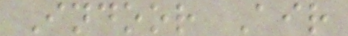Indoor Air
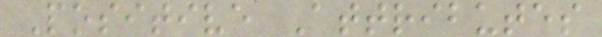Positive Attributes
